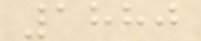1880
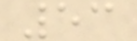53
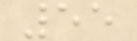55
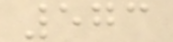573
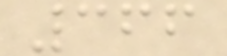366
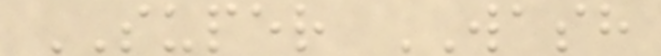SUPER WASH
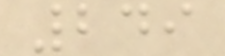249
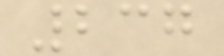237
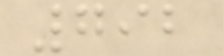792
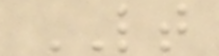LT
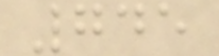745
